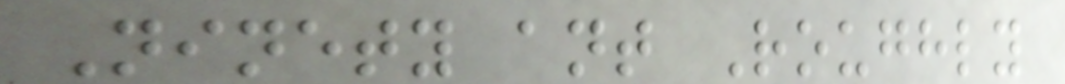Ninety ant Roughly
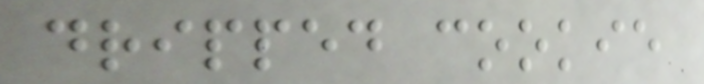dripped cookie
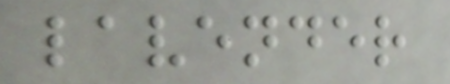lavender
